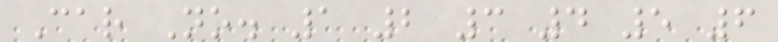Car No. 1 2 3 4 5 6
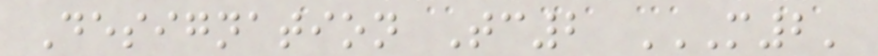Designation Tc2 M2'
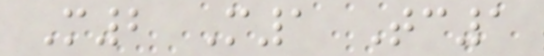M2 M1 Tc1
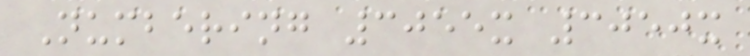Numbering 3055x 3050x
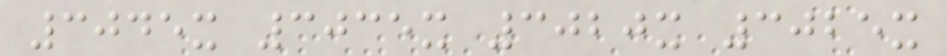3045x 3035x 3020x 3025x
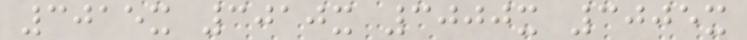3015x 3010x 3000x 3005x
